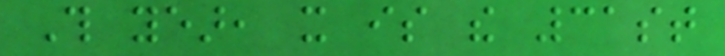This year, it is the 31st
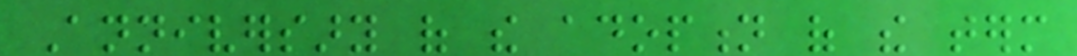Anniversary of the adoption of the term
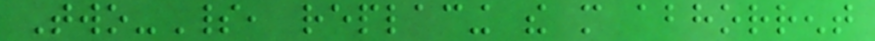Two-Spirit, replacing the more abhorrent
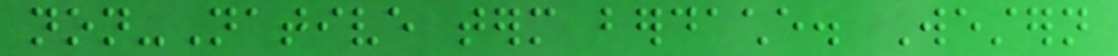non-Native term berdache. Western
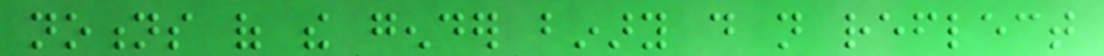notions of the gender binary do not reflect
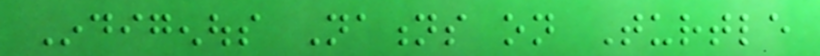Indigenous Nations on Turtle
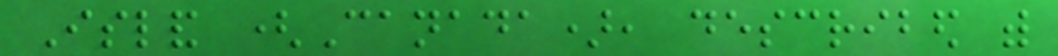Island (Canada), described with
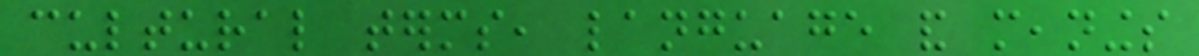cultural terms, language and meanings
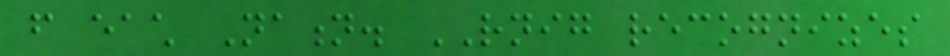from each Nation. RNIG recognizes
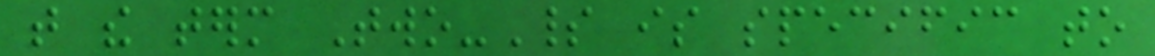that the term Two-Spirit is specific to
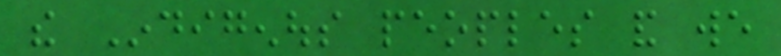the Indigenous peoples and we
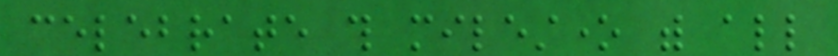celebrate this milestone with all
